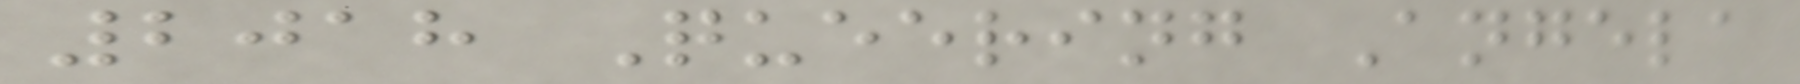2018 Queering Angela
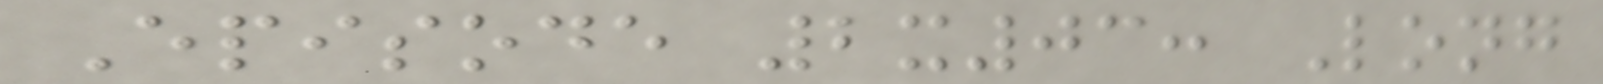Episode 2x03: Long
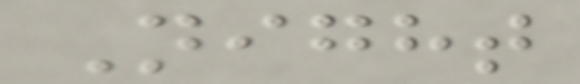Night
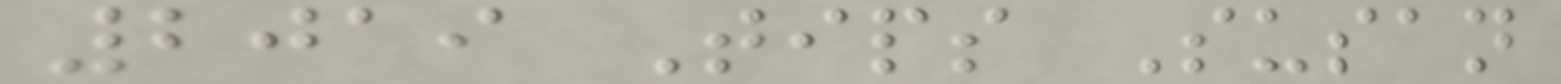2019 Tips Susan
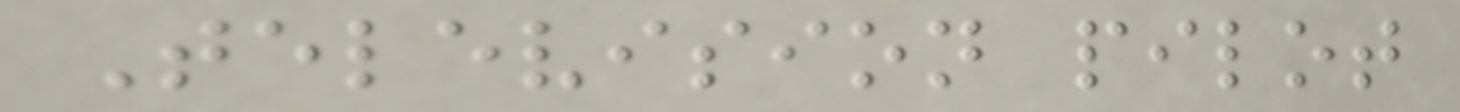Television pilot
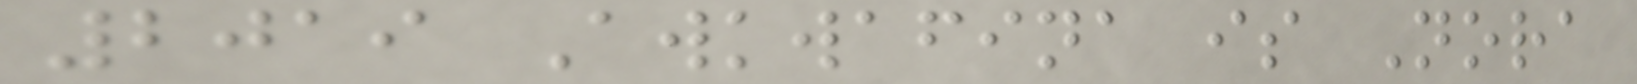2019 Awkwafina is Nora
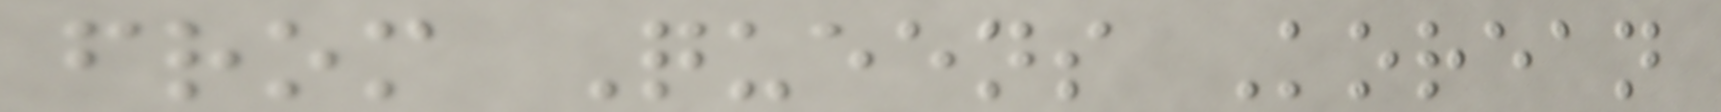from Queens Korean
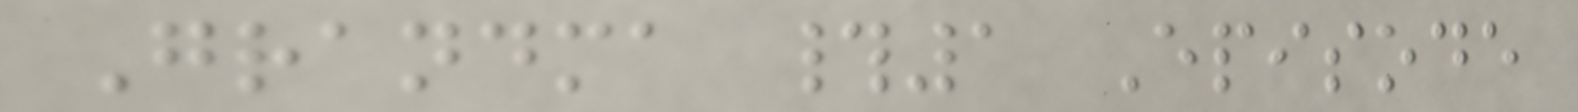Grandma #1 Episode
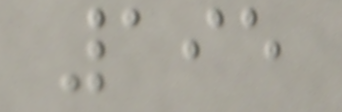195
